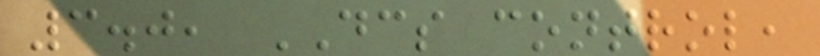3.0, DCS control,
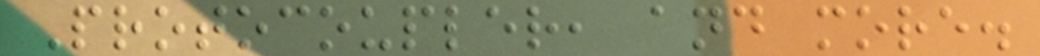Protocoupler, and more.
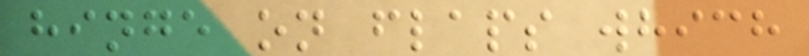hinge on flaps which
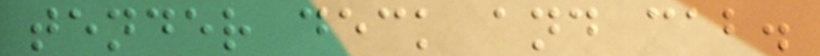tender deck and cab.
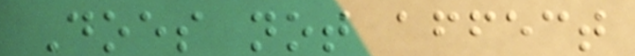Does not affect
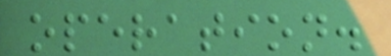operation.
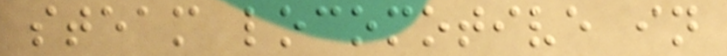steam locomotive in
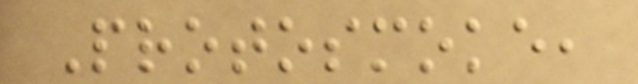Protosmoke,
